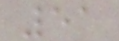51
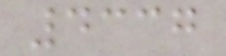4337
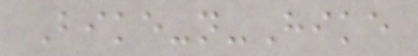Bike-n-Hike
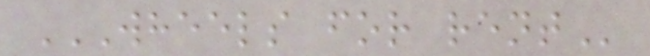WHEELS FOR RENT
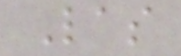Las
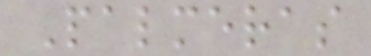Palmeras
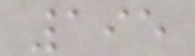195
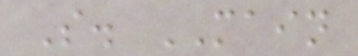S. MAIN
